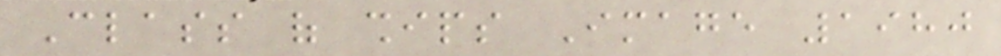Class of ships Image 1980
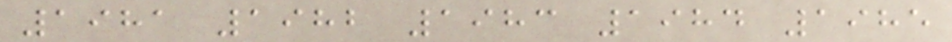1981 1982 1983 1984 1985
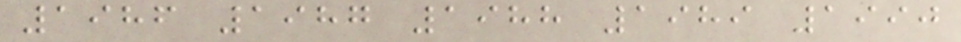1986 1987 1988 1989 1990
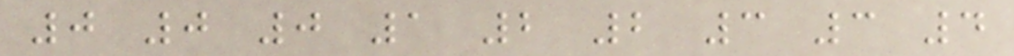0 0 0 1 2 2 3 3 4
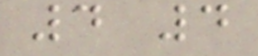4 4
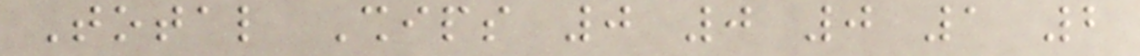Total Ships 0 0 0 1 2
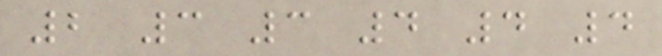2 3 3 4 4 4
